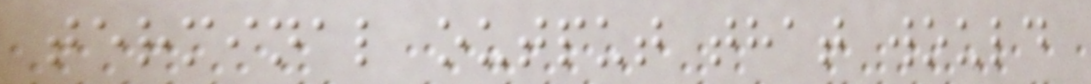terminal output that would
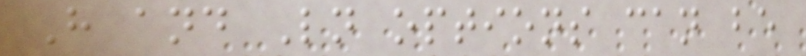H and Ln options can be
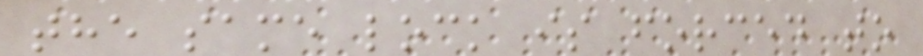the same lock is forced to
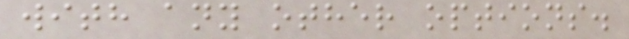with any other options.
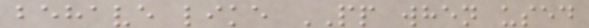behave like PP when used
